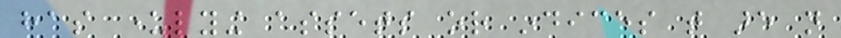has underlying assets or indices that are not
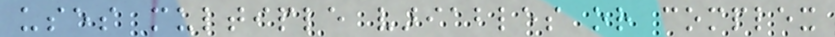uses multiple variables or complex
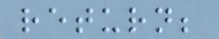return;
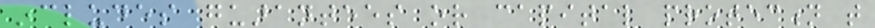includes guarantees or capital protection that
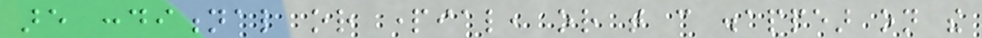are conditional or partial, or that can disappear on the
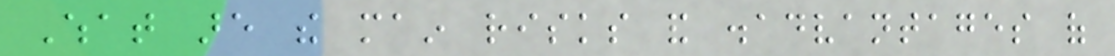What are the main risks and disadvantages of
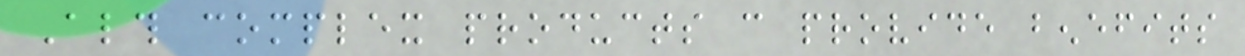Although complex products can provide benefits
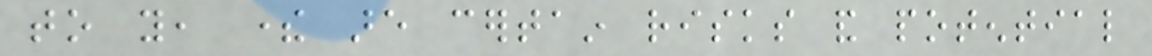to you, there are certain risks and potential
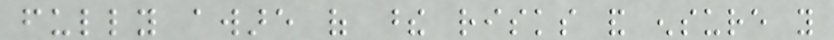fully aware of these risks and ensure you
